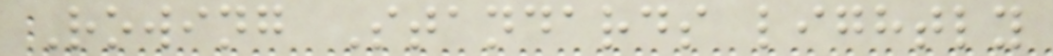Rowing Standards lightly
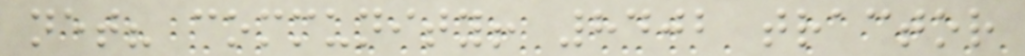net? community! 8402 tractor
